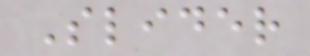Slider
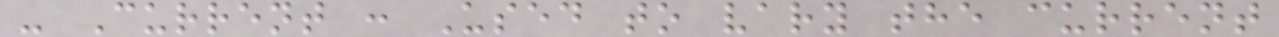- Current : Used to vary the current
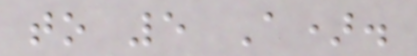to 5 A).
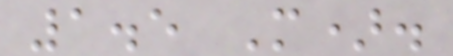1.5 M).
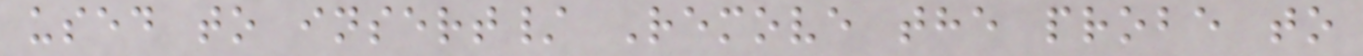used to insert/ Remove the probe to
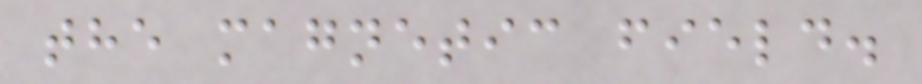the magnetic field.
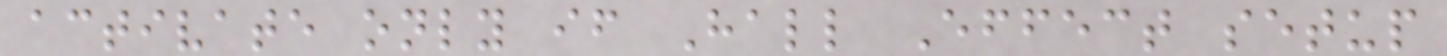activate only if Hall Effect setup
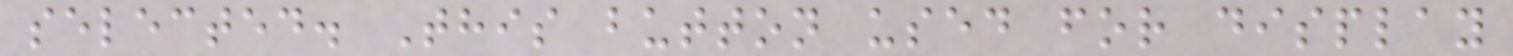selected. This button used for display
